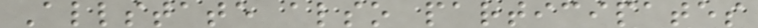Allstate also participates
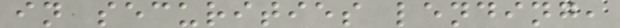in securities lending,
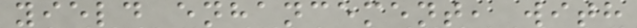yield enhancement, with
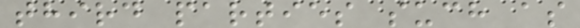third parties such as
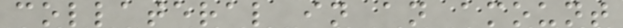collateral in an amount
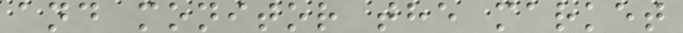and monitor the market
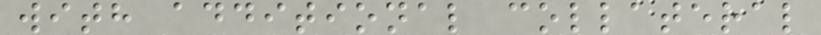with additional collateral
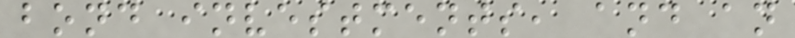bond investments, and an
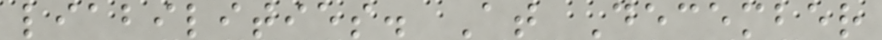liabilities. At December
